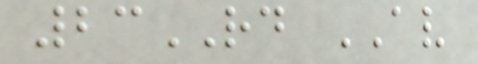23RD AV
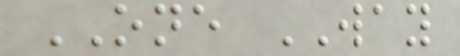ONE WAY
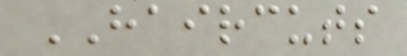HAIRCUTS
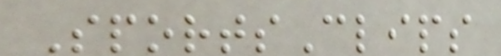SportsClips
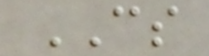CS
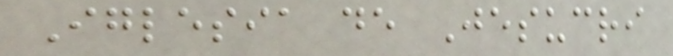Iglesia de Jesucri
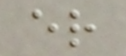er
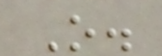O.
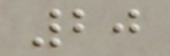20
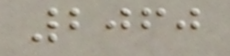2060
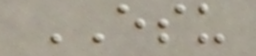ESU
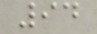94
